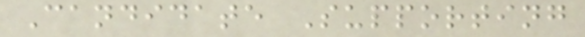Candidate Supporting
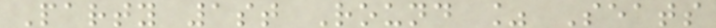Party 1st Round % Seats
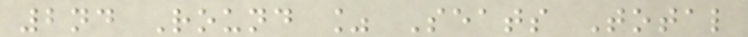2nd Round % Seats Total
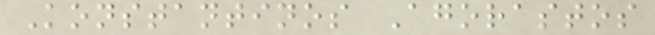Konstantinos Agorastos
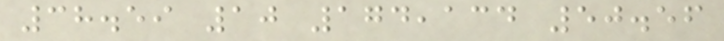38.59 10 174,134 50.56
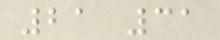21 31
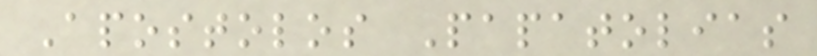Apostolos Papatolias
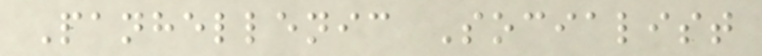Panhellenic Socialist
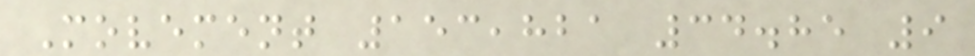Movement 153,821 34.85 9
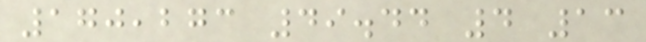170,273 49.44 4 13
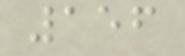156
